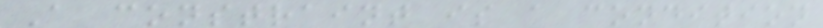A constraint is a condition
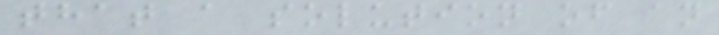that a solution of an
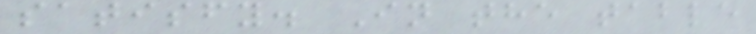satisfy. In the table
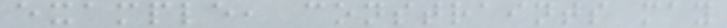example, constraints may
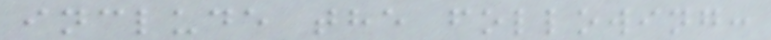include the following:
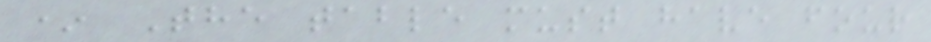* The table must have four
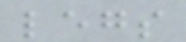legs
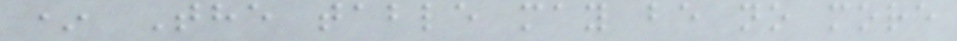* The table may be no more
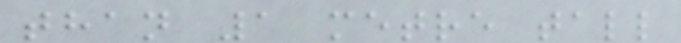than 1 metre tall
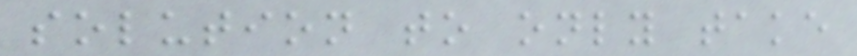solution to only take
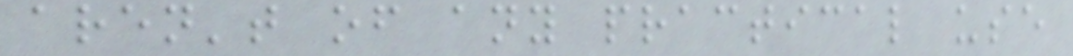aren't of any practical use
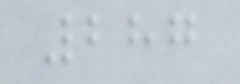287
